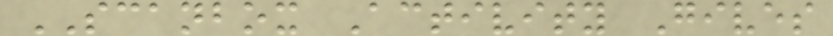SCANBOX Activity Gives
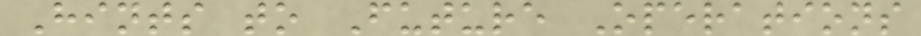Hints to Future Operations
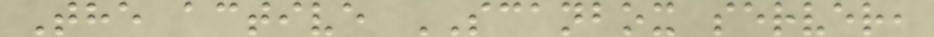The active SCANBOX server,
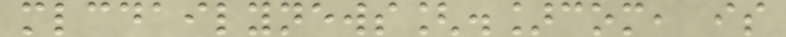mlcdailynews[.]com, is
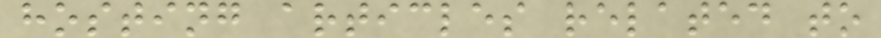hosting articles related to
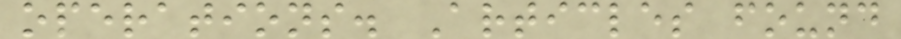operations. Articles found
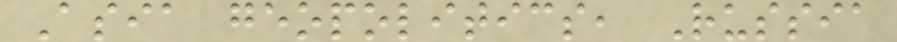Asia geopolitics, Russia
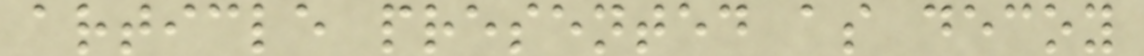article presented as decoy
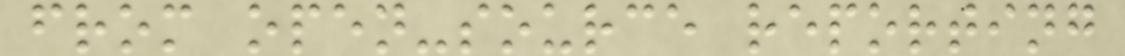from open-source reporting
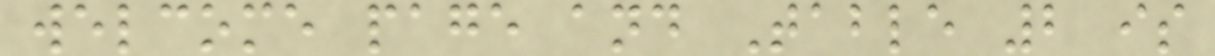welcome page and Table 2 is
